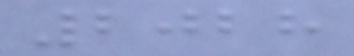2028
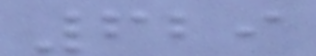629
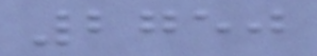2750
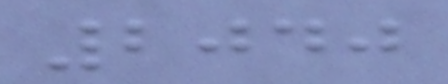2040
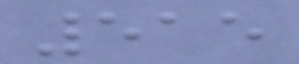515
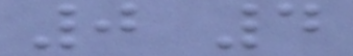0 4
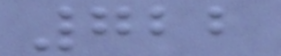722
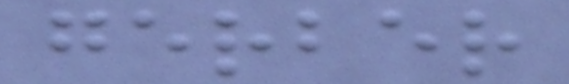gerber
